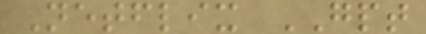Netflix GPT
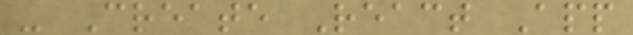- Create React App
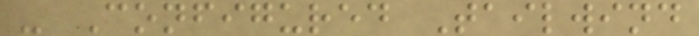- Configured Tailwind
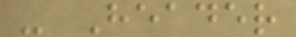- Header
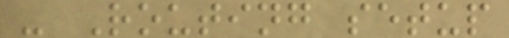- Routing setup
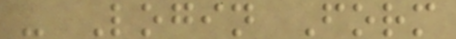- Login Form
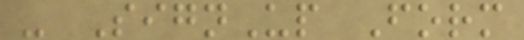- SignUp Form
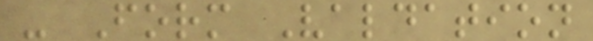- Form Valdation
